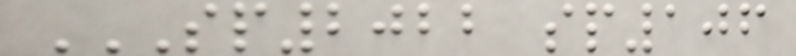SP2022 SP106
